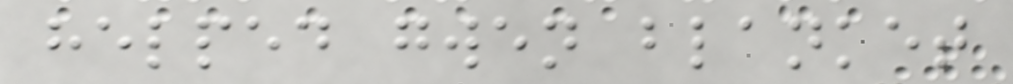helped gwen blanket
